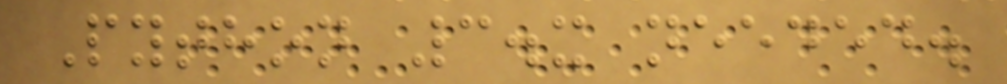Python 3.x needed.
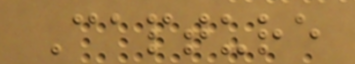Capture
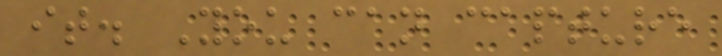it. You can capture
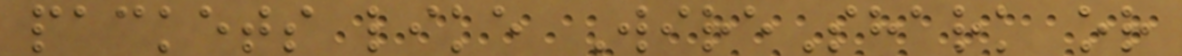packets like WireShark or
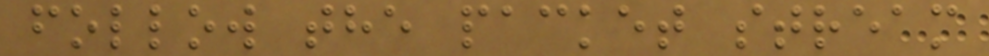follow the packet stream
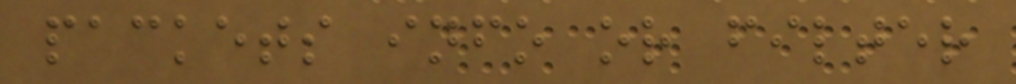packets info or filter
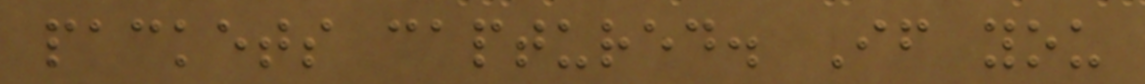packets captured. If you
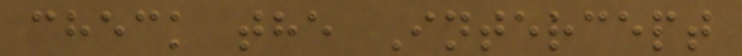check the Intercept
